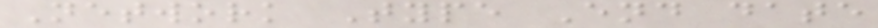Network Type End date
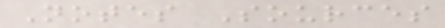Notes Sources
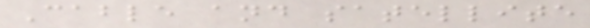Cable and satellite
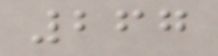267
